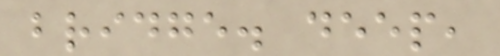bridge. deep,
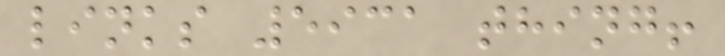links 5931 thing!
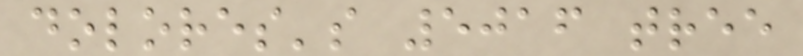dolores's 5016 tree
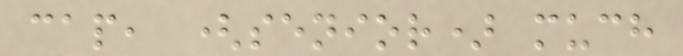cap, (senior) much
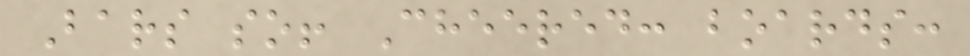Bars so! Cheered: boards:
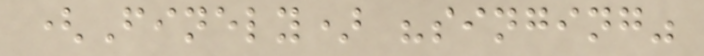(Finely) "singing"
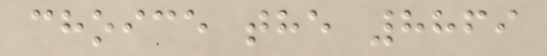choice the 8869
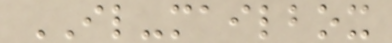IL-mailbox
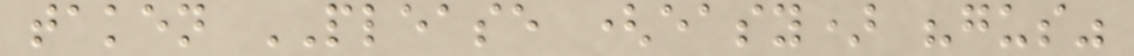taken PLEASE (easy) "gus"
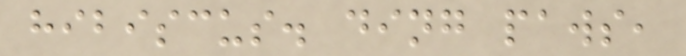hibiscus. ding paws,
